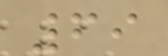69
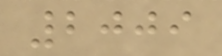2009
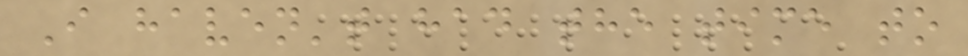I haven't had the time to
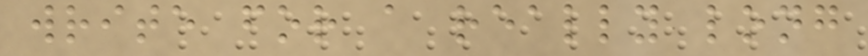write for a really long
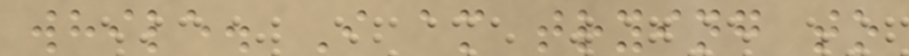while. I am trying to
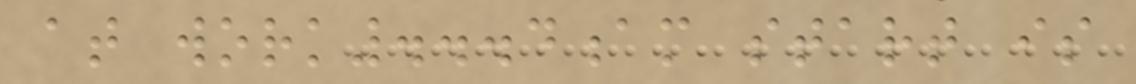at work...4am start is
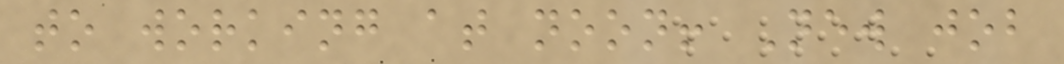to working at noon! New job
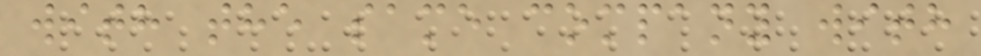with the same company with
